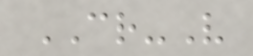CR-V
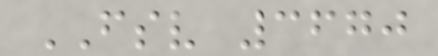FSV 3670
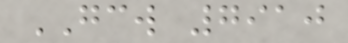GCW 7910
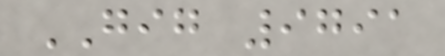GIG 9791
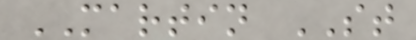MARTIN ST
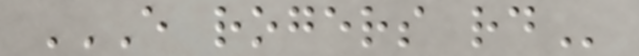E ROGERS RD
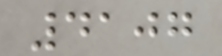4107
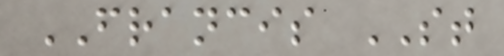FRANCIS ST
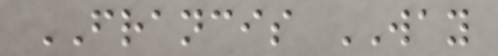FRANCIS WAY
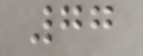77
